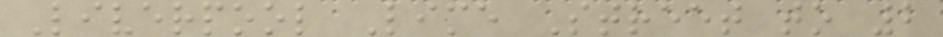Liverpool Lime Street to 2
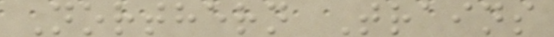Northern Trains
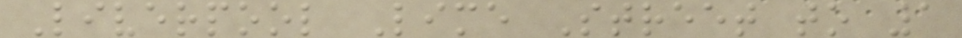Liverpool Lime Street to 1
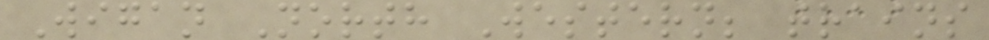Wigan North Western; trains
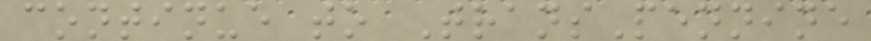continue to TransPennine
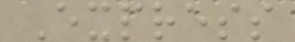Express
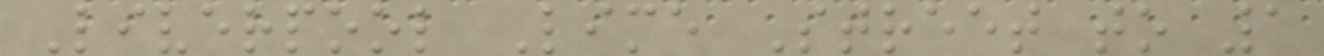Liverpool Lime Street to 1
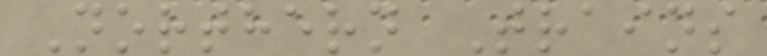Northern Trains
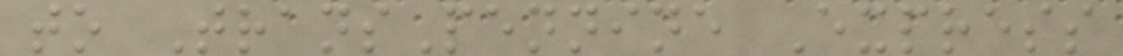to TransPennine Express
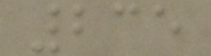235
